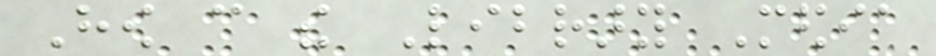How can the Library Media
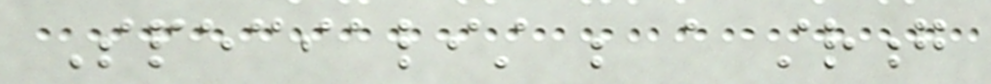Specialist be a strong
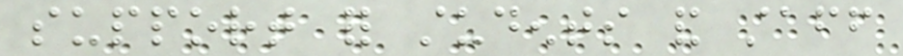support for students and staff
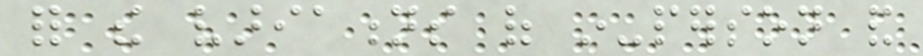for the variations of in-person and
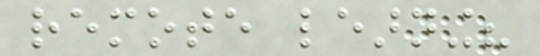remote learning?
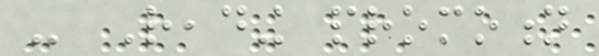- Reading promotion
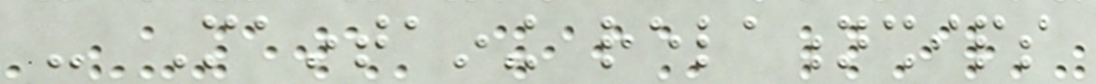- Maintaining relationships
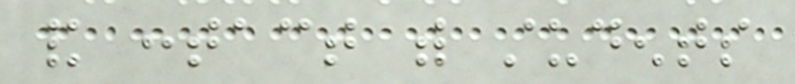and contact with students
